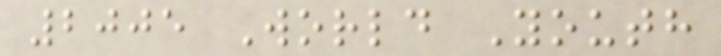2005 World Youth
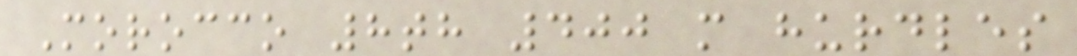Morocco 8th 400 m hurdles
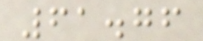61.76
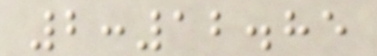2:12.85
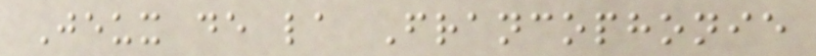Jeux de la Francophonie
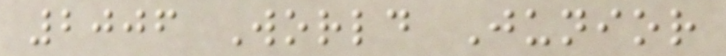2006 World Junior
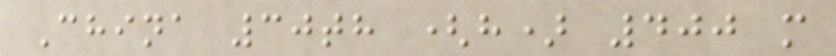China 30th (h) 400 m
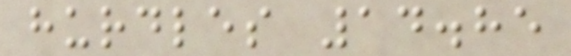hurdles 14.85
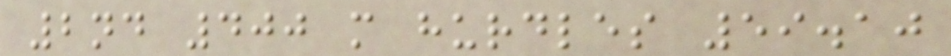2nd 400 m hurdles 59.10
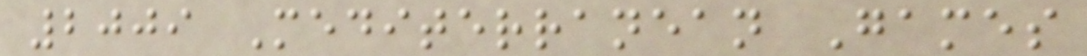2009 Mediterranean Games
